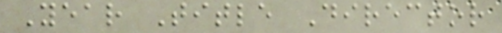Year Title Director
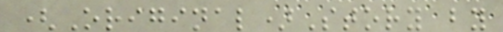(Original)Story by
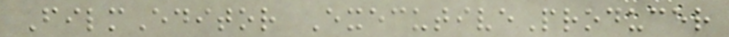FilmEditor ExecutiveProducer
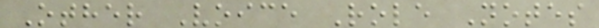Other Voice Role Notes
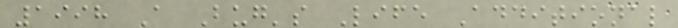1998 A Bug's Life Additional
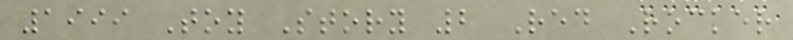1999 Toy Story 2 Red Rocker
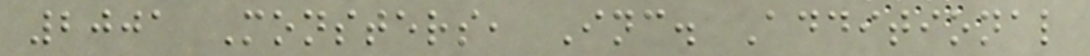2001 Monsters, Inc. Additional
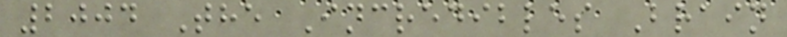2004 The Incredibles Brain
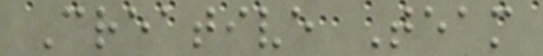Creative Team
